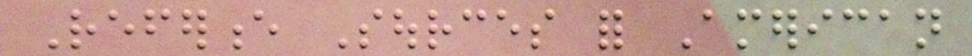Reference Sources for American
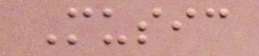Music
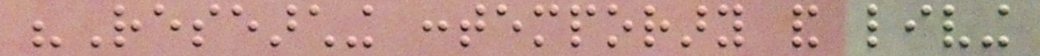"Researching contemporary and living
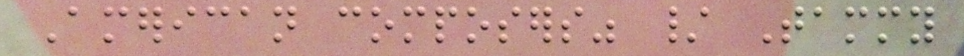American composers" / Tammy
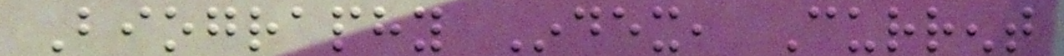Biography Index, Current
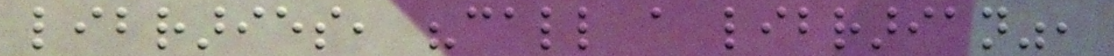libraries, "call a librarian",
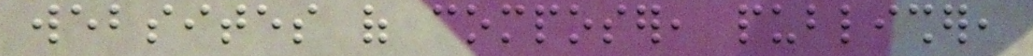websites of composer, publisher,
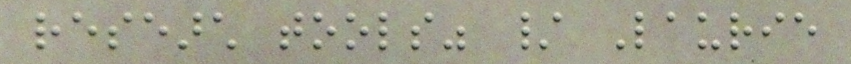research tools" / Laurie
